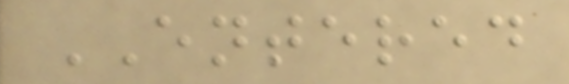ENTERED
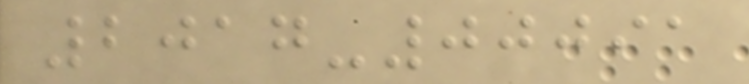2017-00091
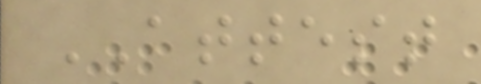ATTEST
